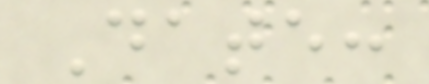Date:
